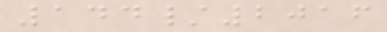144/2016
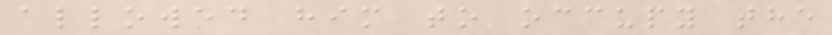allowed him to occupy the
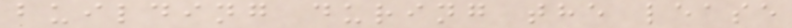building during the lease
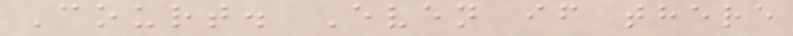Court. Even if there
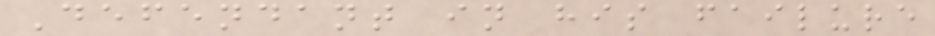Defendant in his failure
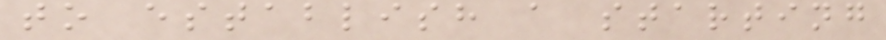to establish a starting
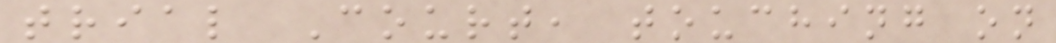trial Court, touching on
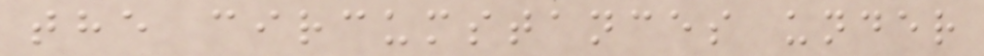the circumstances under
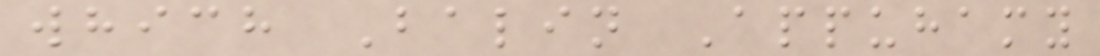which Balin Appuhamy
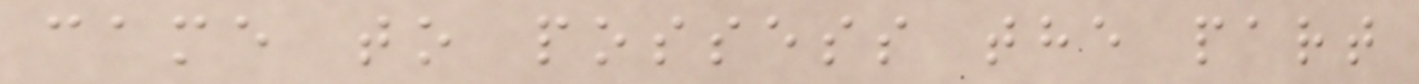came to possess the part
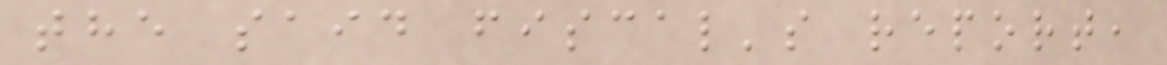the said fiscal's report,
